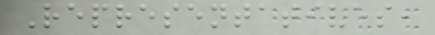Representatives,
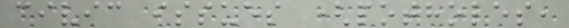civic issues (potholes,
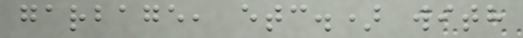garbage, etc.) with
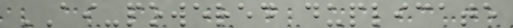AI-powered duplicate
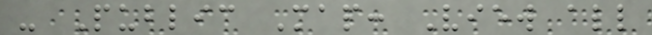- Public Map: View all
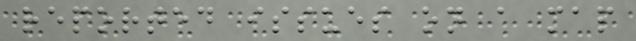reported issues on a map
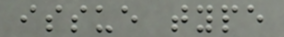issue type
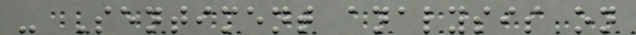- Sentiment analysis on
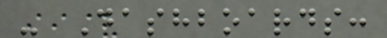- Dashboards:
